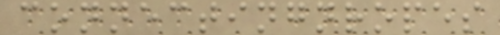connectingnropes
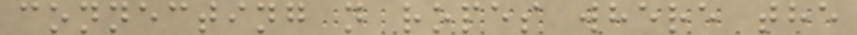connecting n ropes where the
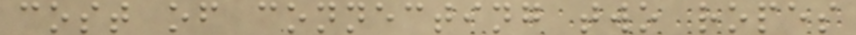cost of connecting two ropes
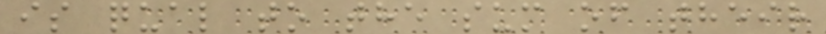is qual to the sum of their
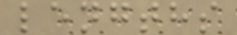lengths
